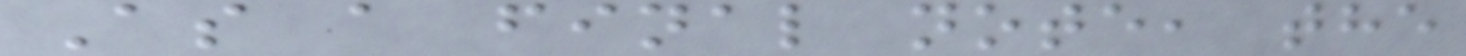As a final note, the
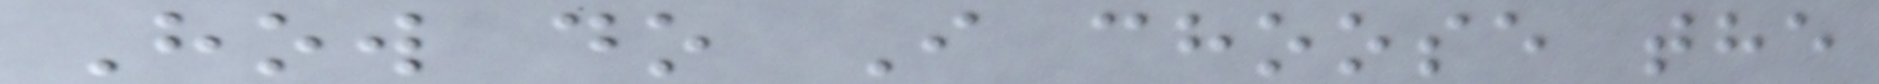How do I choose the
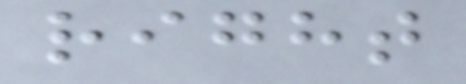right
